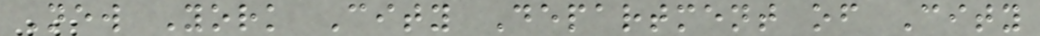New York City Department of City
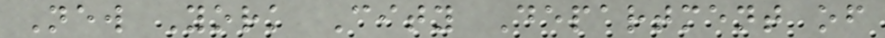New York City Department of
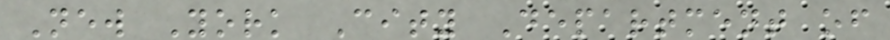New York City Department of
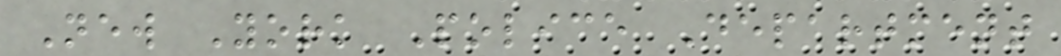New York Police Department
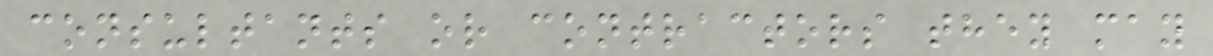consultants or contractors they may
